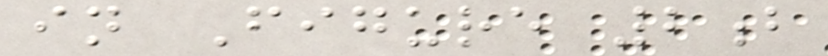in Figure 2b
